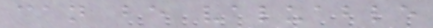can be valuable
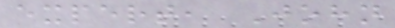expert, John
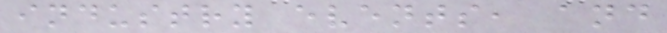industry events, and
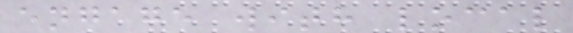engage with local
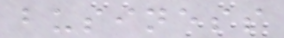business
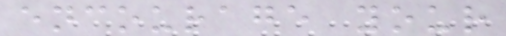encourage your
